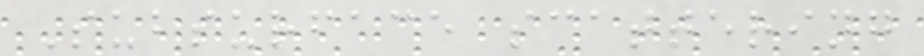Subsurface scattering
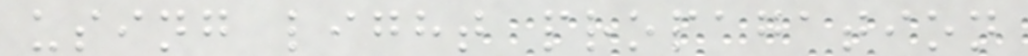using light propagation
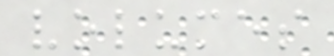volumes
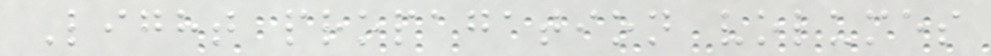Light propagation volumes
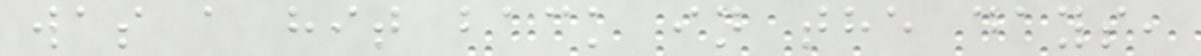was a hit back in the days,
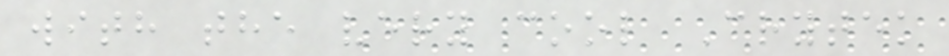with the very cool Crytek
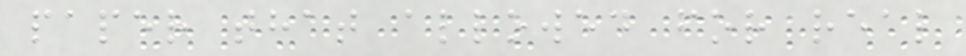paper that allowed for real
